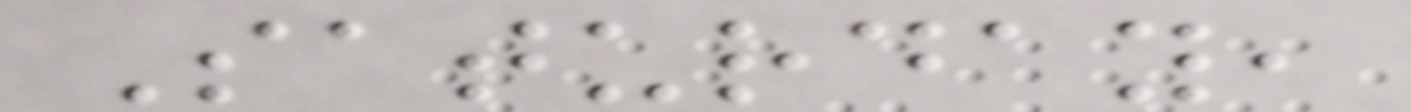Saturday,
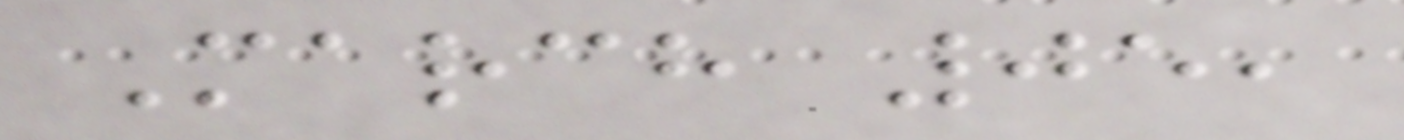March 05,
